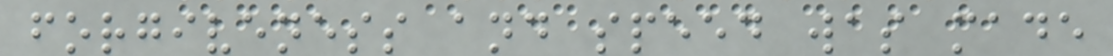forgiveness and speed was made
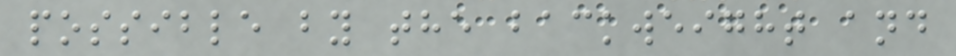possible by the backweight and
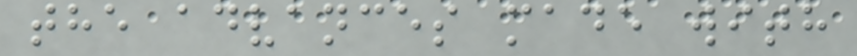the advances made with
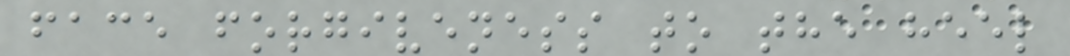face forgiveness to the heel
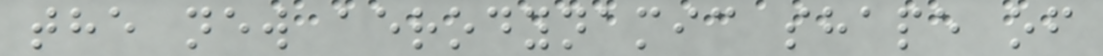the new aerodynamic shape of
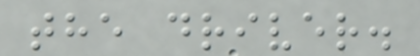the driver.
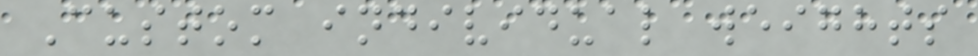Custom individual weights
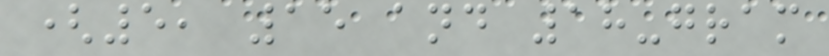(5, 15 and 18-gram
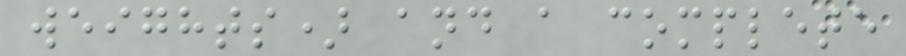weights) and a complete
